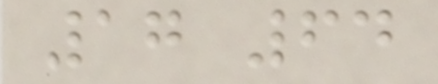17 64
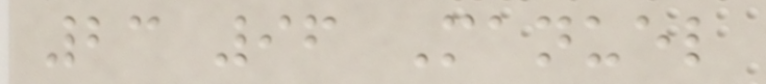23 96 Manuel
